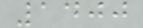1400
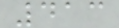413
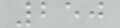250
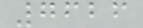7626
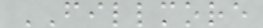FILLMORE
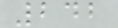242
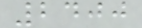2400
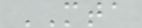MTA
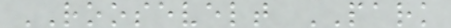ROOSEVELT PARK
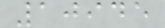10945
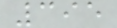395
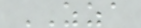ZZA
